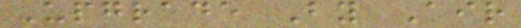Upgrade By Air
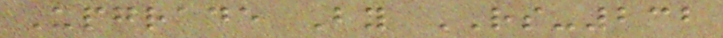Upgrade By RS-232
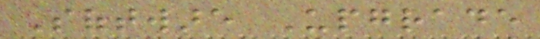Software Upgrade
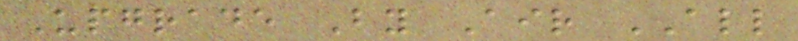Upgrade By Air ALL
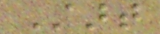Start
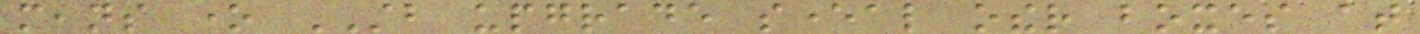means one STB upgrade several other boxes at
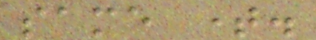same time.
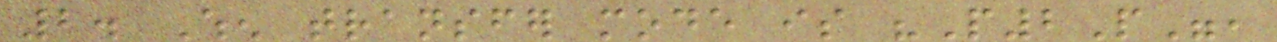2. When transfer mode is "P2P",
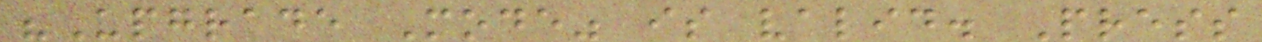"Upgrade Mode" is valid. Press
